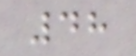48
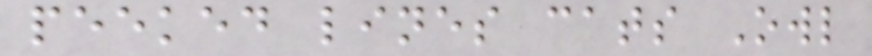peeked lines cats Owl
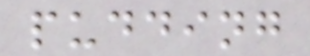pudding
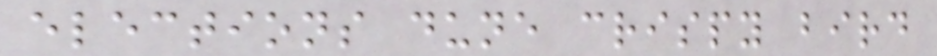elections dune crispy bird
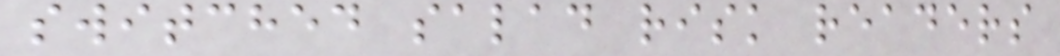switched salad risk readers
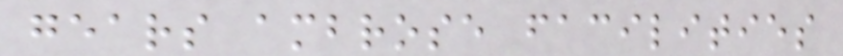gears ambrose facilities
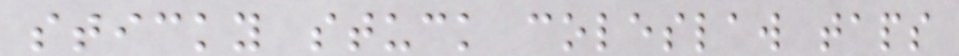sticky stuck coleslaw taps
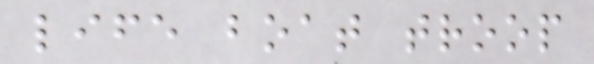life boat troop
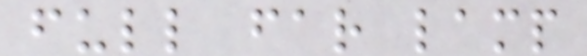full far lamp
